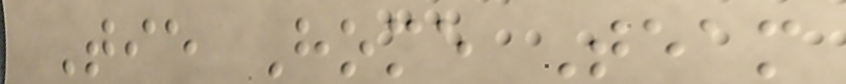Tie Home Team
